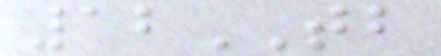12TB
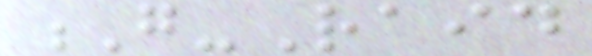G-Raid
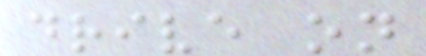drive on
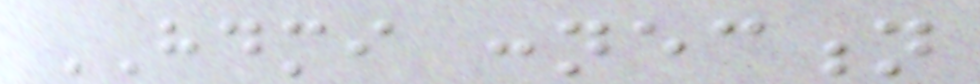HDMI connection
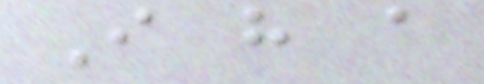I have a
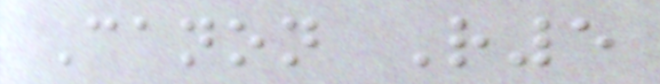Canon R5
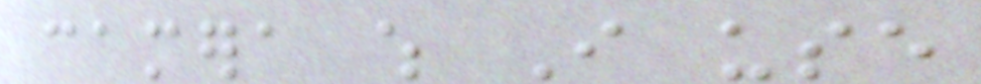camera which I use
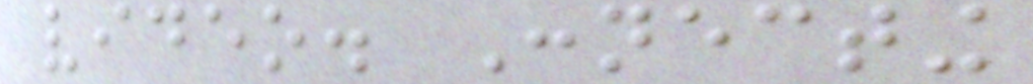video. Connecting
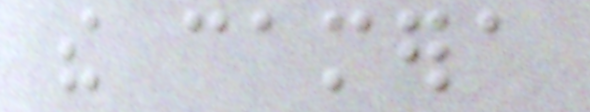the camera
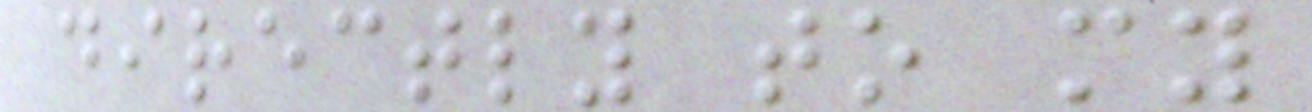directly to my
